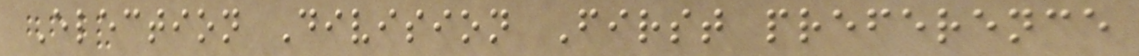Election Division First preference
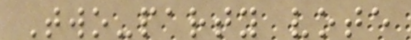Two-party vote
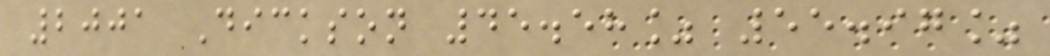2001 Dickson 45.58% 55.97%
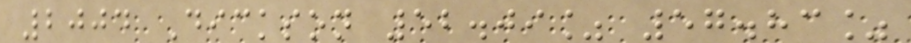2004 Dickson 52.09% 57.83%
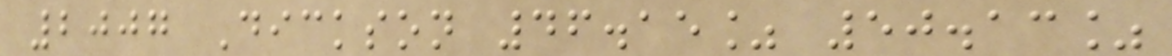2007 Dickson 46.15% 50.13%
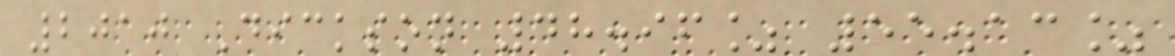2010 Dickson 48.96% 55.13%
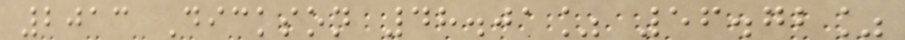2013 Dickson 48.01% 56.72%
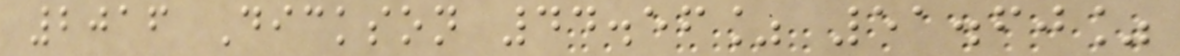2016 Dickson 44.56% 51.60%
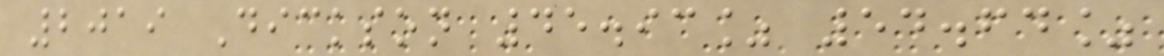2019 Dickson 45.93% 54.64%
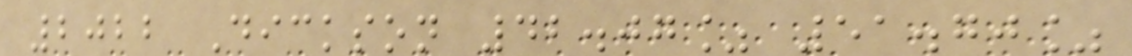2022 Dickson 42.07% 51.70%
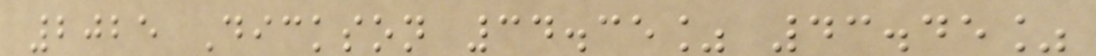2025 Dickson 34.35% 43.45%
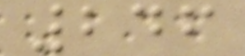246
